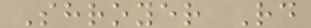Shroyer Rd
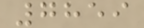7859
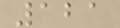121
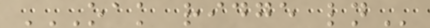OAK RIDGE LN
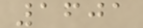1601
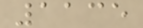1135
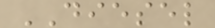DIESEL
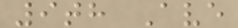9th Ave
